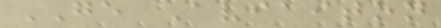GE Aviaiton
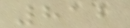812
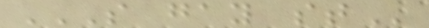S GAY ST
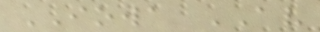IOWA AV
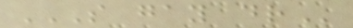S GAY DR
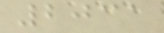2031
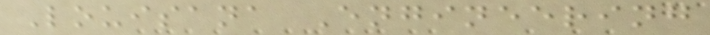Louisana Engineering
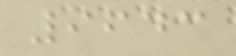9643
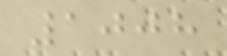1008
